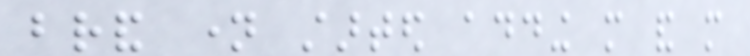brand name started adding more and more
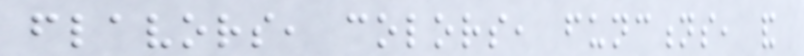flavors, colors, functions, and
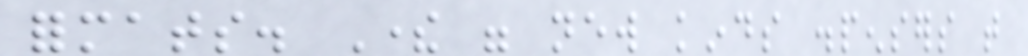formats. There were new kinds dispensers that
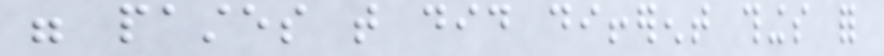were pastes that did different things for
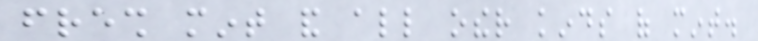fresh mint and all other kinds of mint.
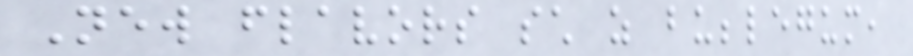New flavors such as bubblegum,
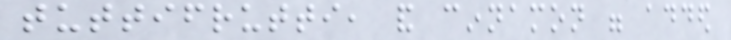tuttifrutti, and cinnamon were added
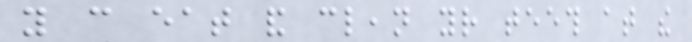you can eat and clean your teeth at the
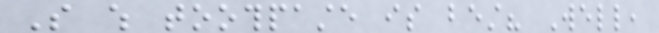So which toothpaste is best? Well,
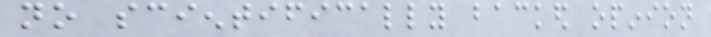no scientifically backed opinion
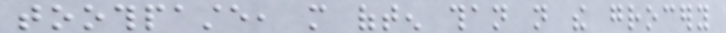toothpaste, more often than not the grocery
